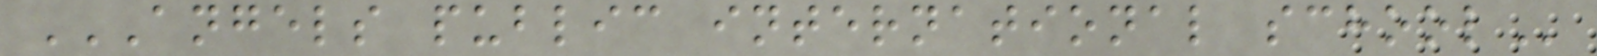ANGELS PUBLIC INTERNATIONAL SCHOOL
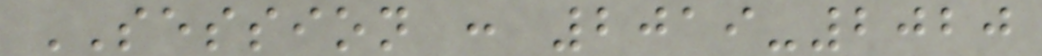SESSION : 2019-2020
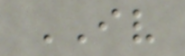IV
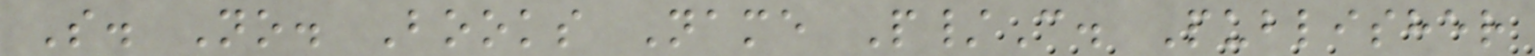S. No. Books Name P/C. Publisher
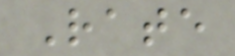Rate
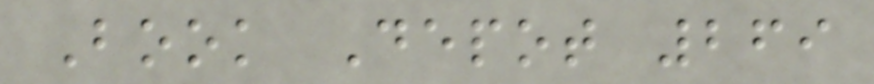Book Depot 269
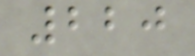220
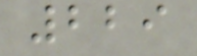229
